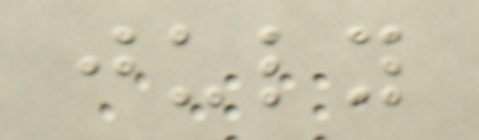july
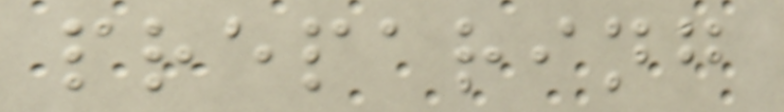preparing
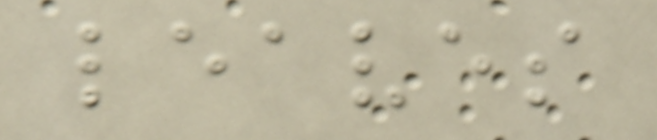leaves
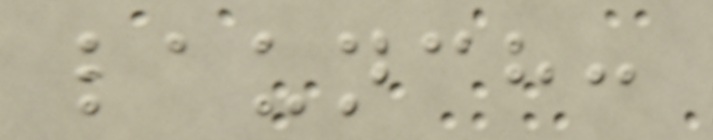launch:
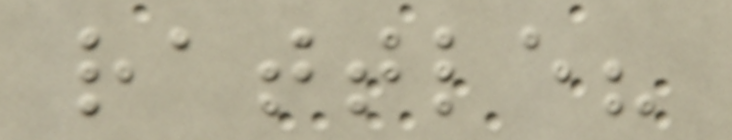rattle?
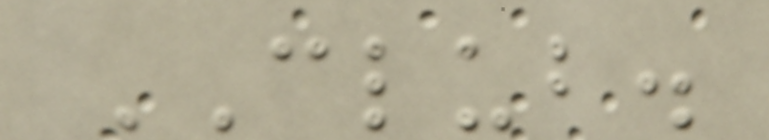CLUB.
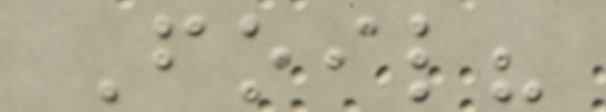Foil?
